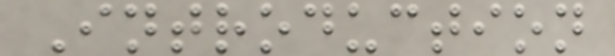Introduction
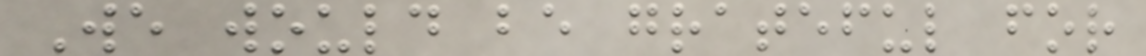We would be grateful for
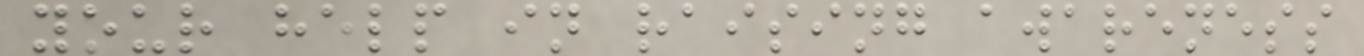your help in raising awareness
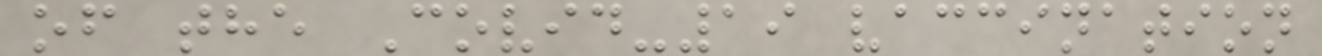of the Covid-19 vaccination
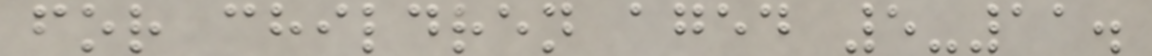for children aged 5-11.
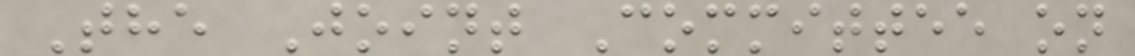The Joint Committee on
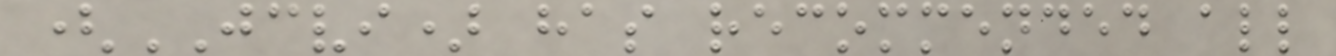(JCVI) has recommended all
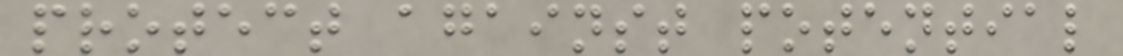protect against potential
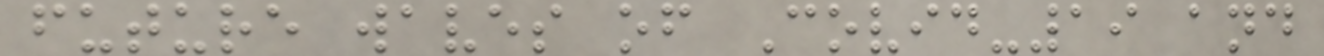future waves of Covid-19 and
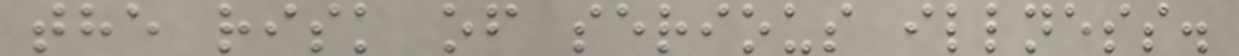the risk of serious illness.
